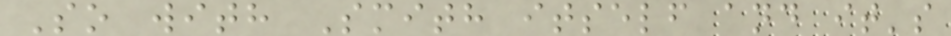So with Smith itself and it's
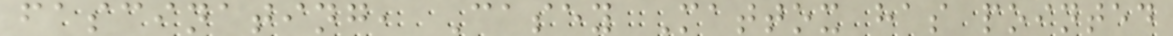fascinating, Casey Mattox has pointed
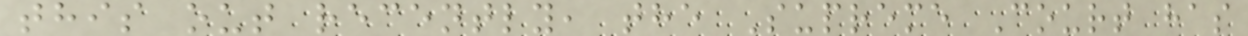this out recently, the Supreme Court has
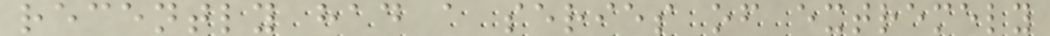recently had a series of extremely
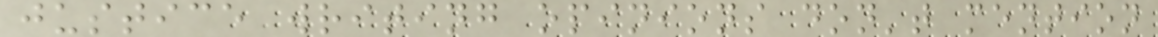justice writing opinions don't mention
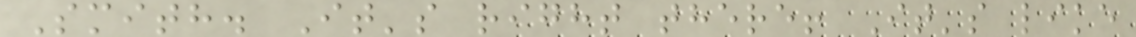Smith. It's right there! It's like
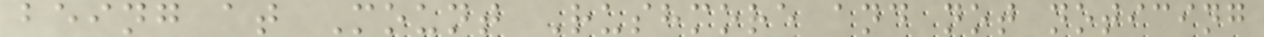being at Mount Rushmore and not noticing
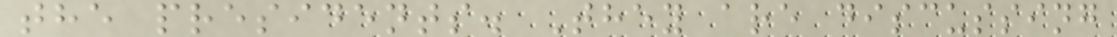the presidents. They are discussing
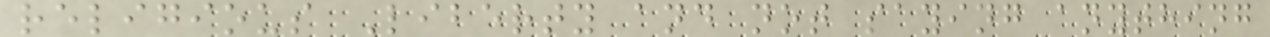religious Liberty and not saying anything
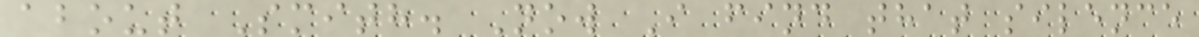about Smith. Now I find that silence
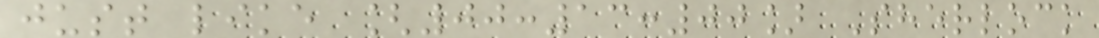just like [00:13:00] Sherlock
